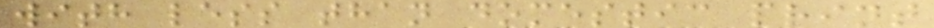with less than domestic print
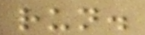run.
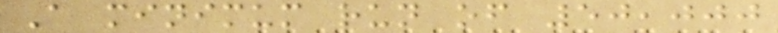A minimum run of 50,000
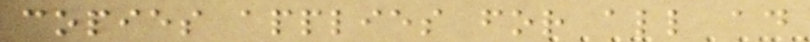copies applies for all ad
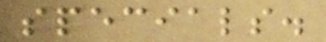specials.
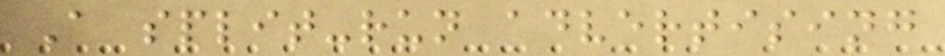A split-run advertising
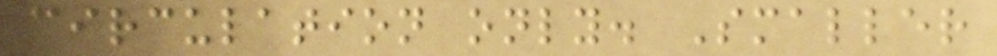circulation only. Smaller
